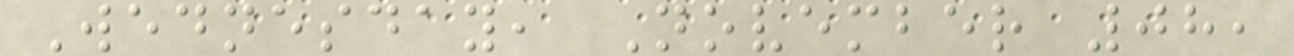Wednesday, November 08,
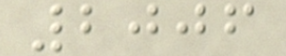2006
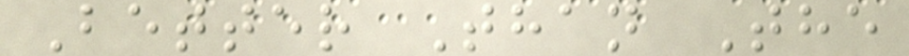Better Than The
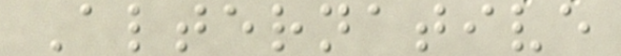Alternative
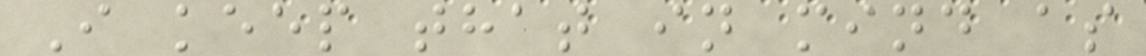I keep that in mind as
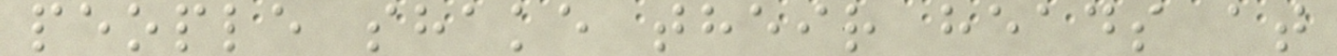people shake their heads at
